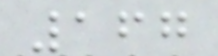167
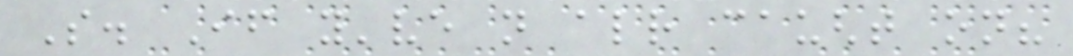So. If you've not already caught on?
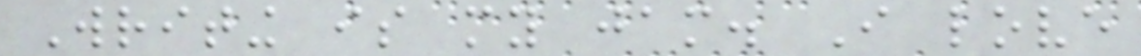Writing is my jam. I love
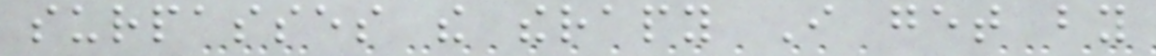surpasses the therapy I get by
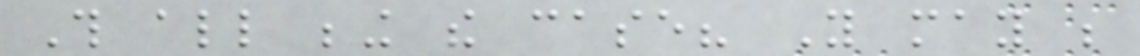This all being the case? You may be
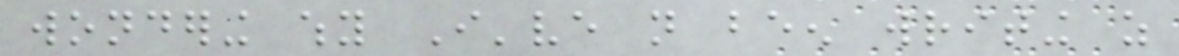wondering why I've not been writing as
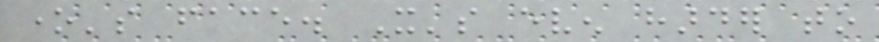one's face. It's even harder to
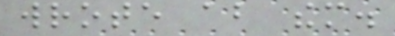wrote about them.
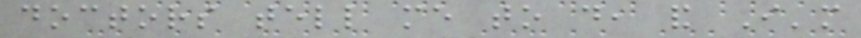doctors tell me to do, and I'm
